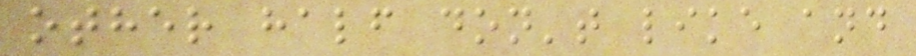other half don't like and
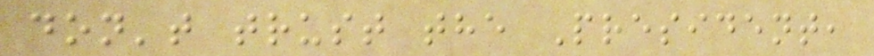don't trust the President,
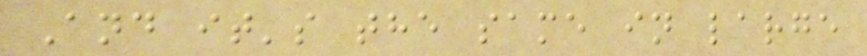And it's the same in large
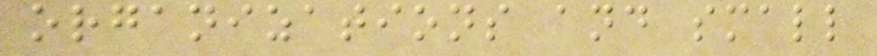organizations and small
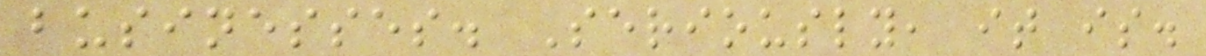businesses. Seriously, it is.
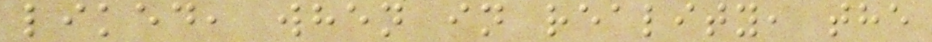liked, when in reality, the
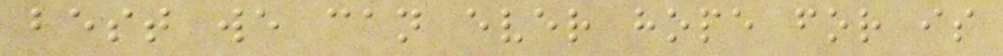best we can ever hope for is
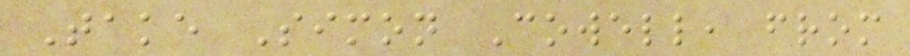Take Simon Cowell, from
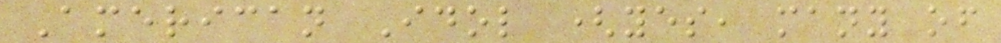American Idol (yes, many of
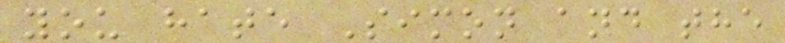you hate Simon and the
